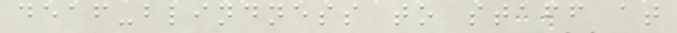deaf-blindness to staff at
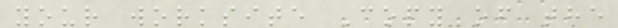your worksite Copy of the
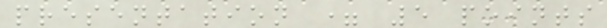presentation = 5 points
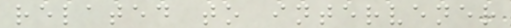related to intervener
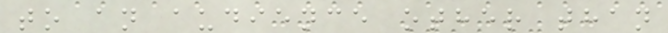to an audience other than
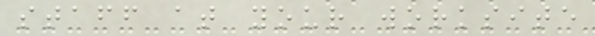staff at your worksite
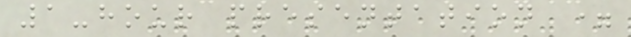1-hour presentation =
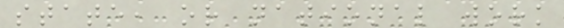state, or national work
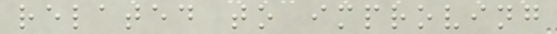related to improving
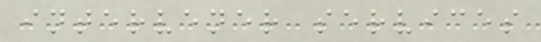intervener services
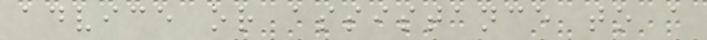advice or assistance to a
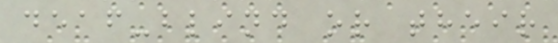deaf-blind or their
